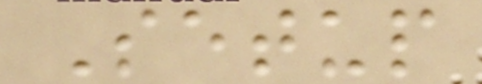Setup
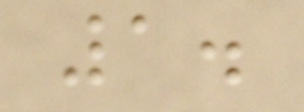1.
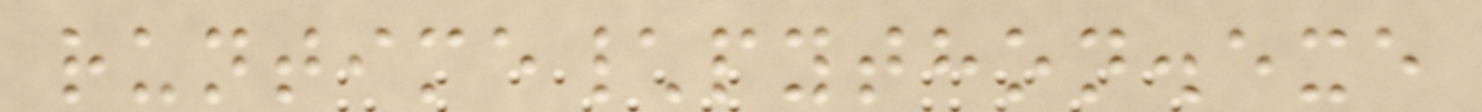runtime\python.exe
